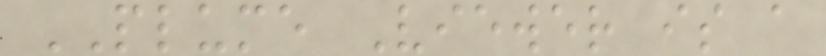PLUME Viewer is a
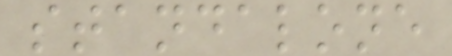standalone
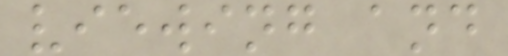viewing and
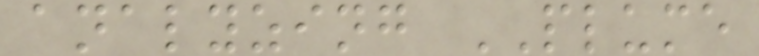analyzing PLUME
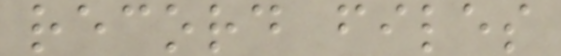record files
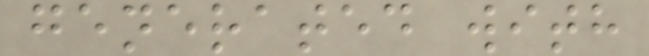generated with
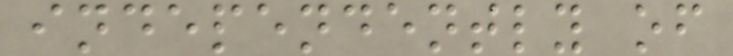independently of
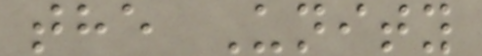the Unity
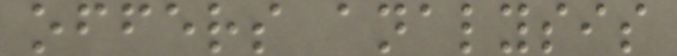offers analysis
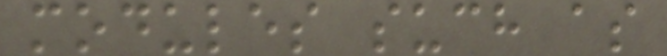modules such as
